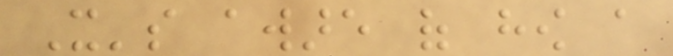It's aware of how a
